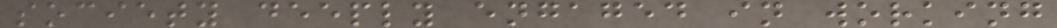society deeply engaged in working
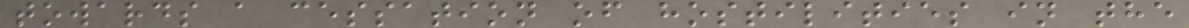towards a cessation of hostilities in the
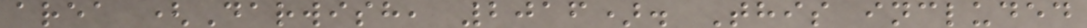area (Darwish, 2016). This included
